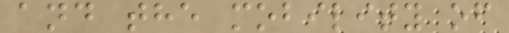and the mobility of
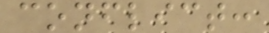conflict:
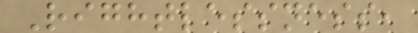Rightlessness,
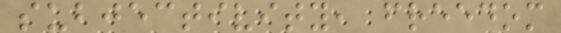subjectivity, freedom
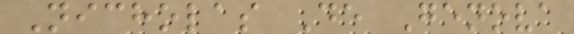Nicholas De Genova
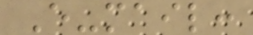E-mail:
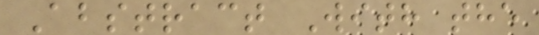Abstract With the
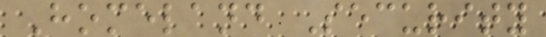Homeland Security
